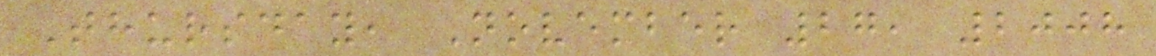Thursday, November 27, 2008
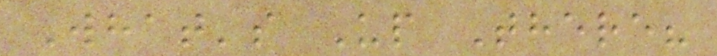What's Up There?
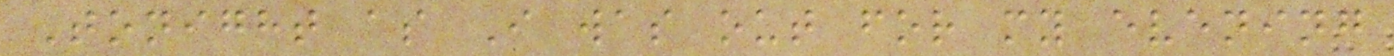Tonight as I was out for my evening
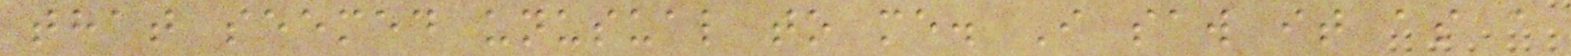that seemed unusual to me. I saw it as a
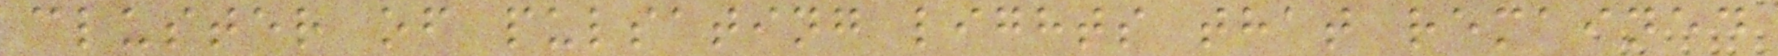cluster of pulsating lights that remained
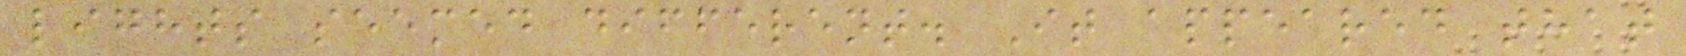lights seemed different. It appeared that
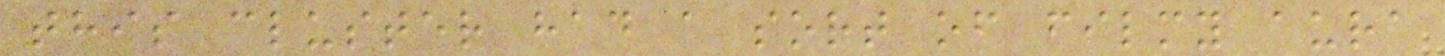this cluster had a sort of filmy aura
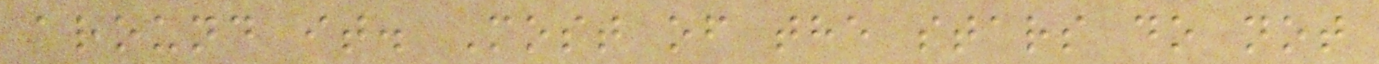around it. Most of the stars do not
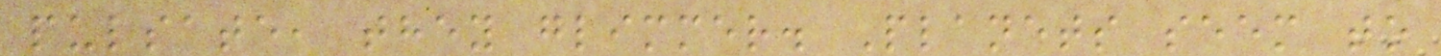pulsate, they glimmer. Planets seem to
